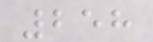258
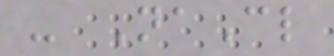- NaCl
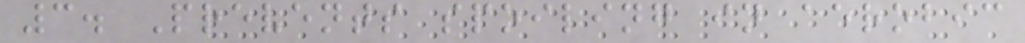3. Prevents spoiling in aerobic
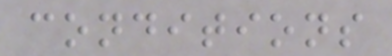conditions
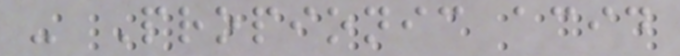- Propionic acid
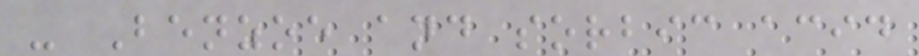- Benzoe and sorbic acid
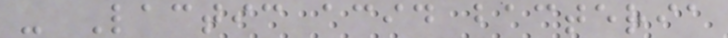- Lactic acid bacteria
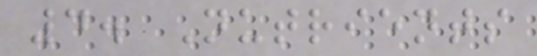4. Nutrients
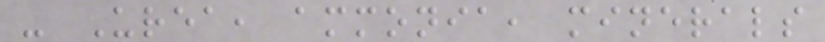- Urea, ammonia, minerals
